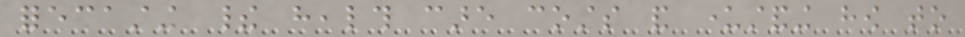forecasting their health care costs and understanding how to
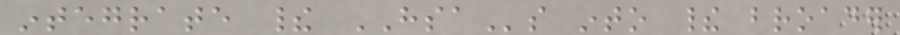integrate their HSAs into their broader
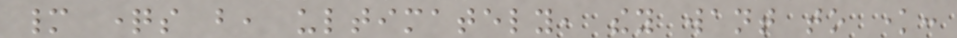many questions but, ultimately, they want to know:
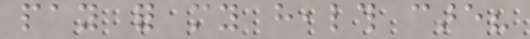pay for my health care?
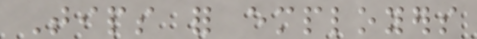Tips for employers
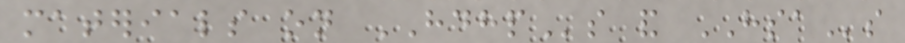materials on HDHPs and HSAs
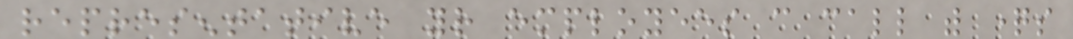representative your employees can call with questions
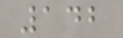142
